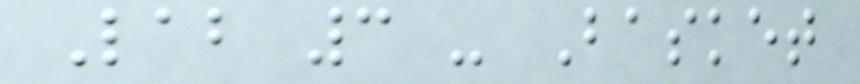Lab 3 - Basket
